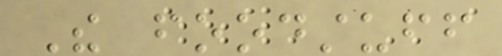The foodstuff
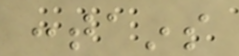contains
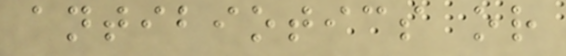antibiotics or
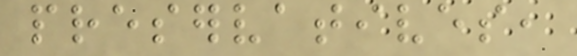preservatives,
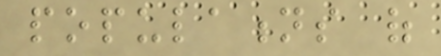populations of
